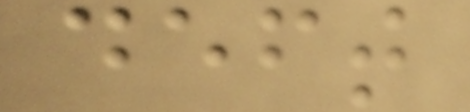deft
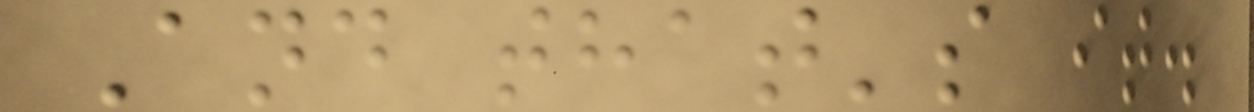And that's it.
